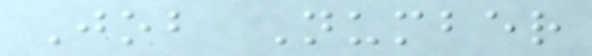Job Number
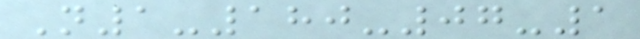N1-180-07-1
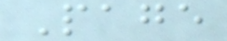Page
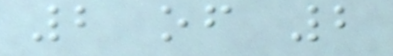2 of 2
